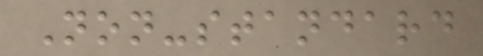Non-standard
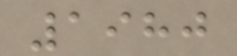1980
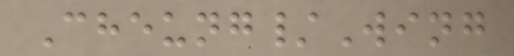Cheung/Wing
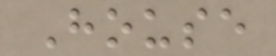House
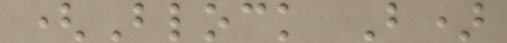(Block B)
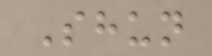Shun
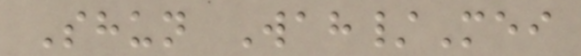Shun Wah/Mei
